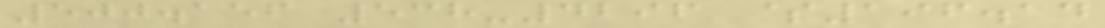500.156 538-4296 $196.14
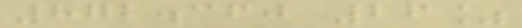872.360 26%
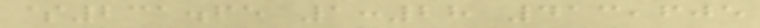$231.65 1:28 413,605
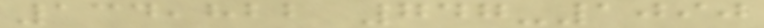134,822 747-1090
